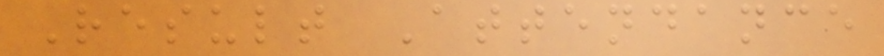Result Attendance
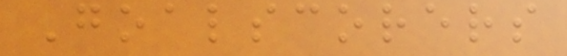Goalscorers
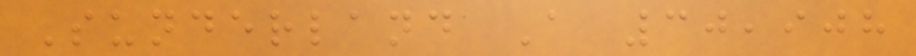Sunderland A 30,908
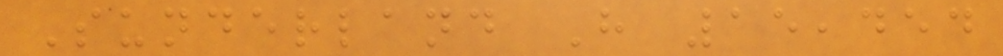Sunderland H 15,454
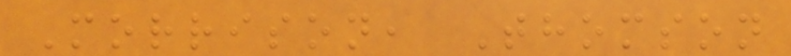Morrison, Thomson
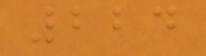224
